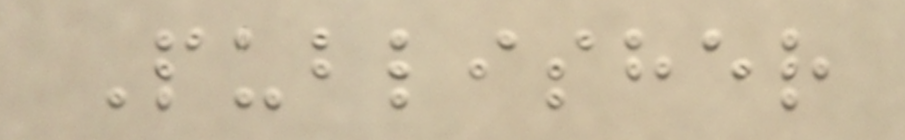Publisher
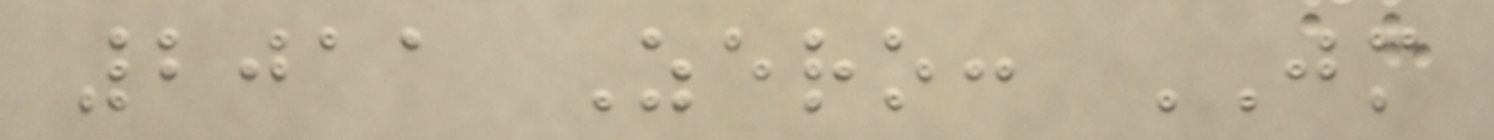2011 Zero: JM
